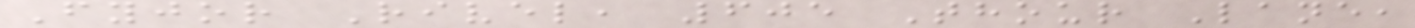Fyjor Rivel, 605 Thour Lane,
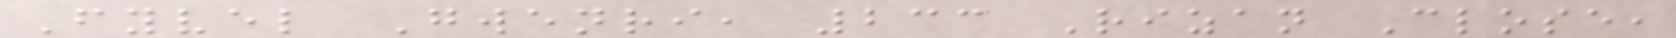Fyvel Gwenri, 233 Rizan Close,
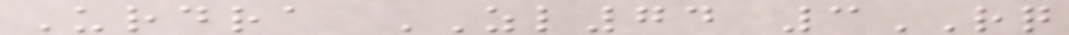Urdra ZL74 3RQ
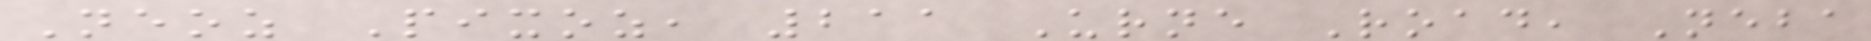Neoz Pixoz, 211 Urne Road, Neba
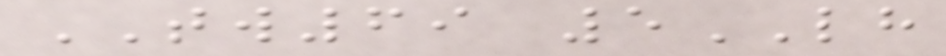TW69 5LH
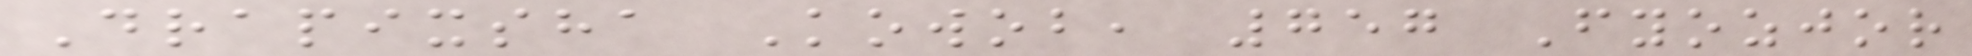Drapixsha Kowob, 757 Fyozjor
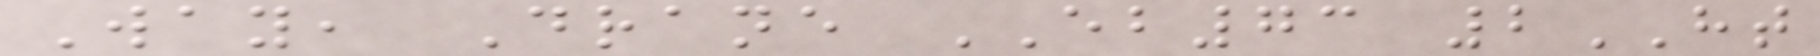Way, Drane EB73 2HT
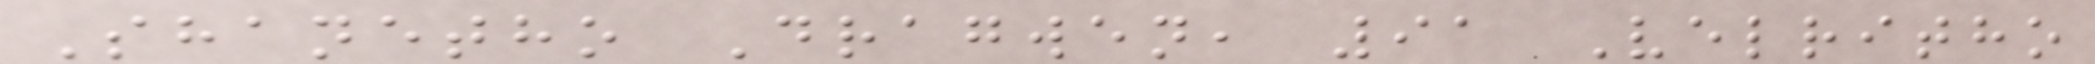Shanetho Dragwen, 91 Velritho
